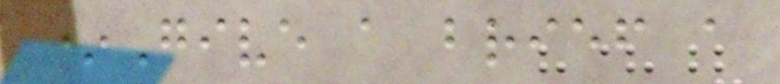*Give a brief a
